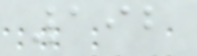192
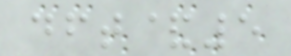dft&5
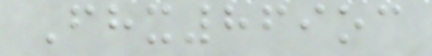Fhx869oc
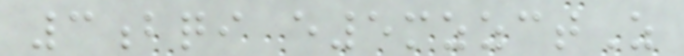3bqi e5mzzctZ
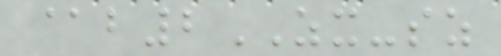@b2ZX-sz
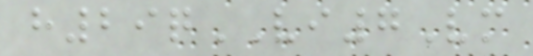h29qVI7Vm
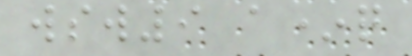wsw9 a*q
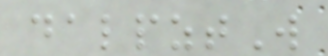dalpztW
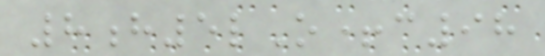8h5lO+c98
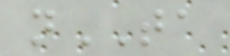nTA
